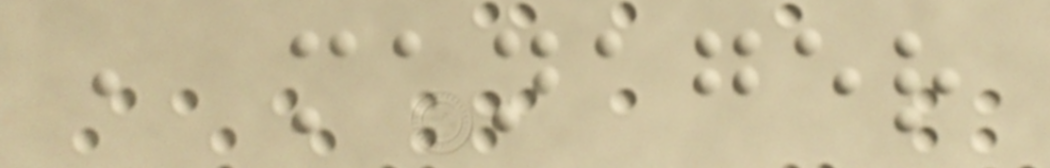, manager
